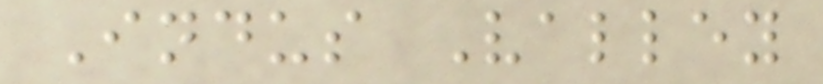Indus Valley
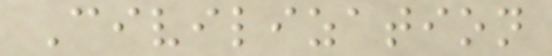Civilization
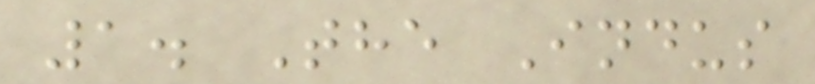1. The Indus
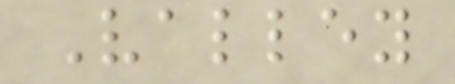Valley
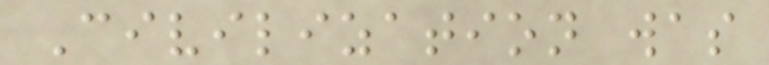Civilization was
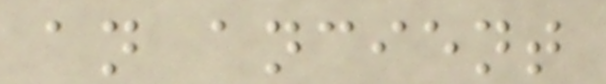an ancient
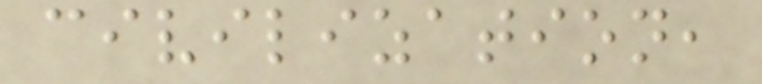civilization,
